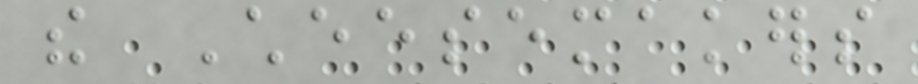the Cheesemakers
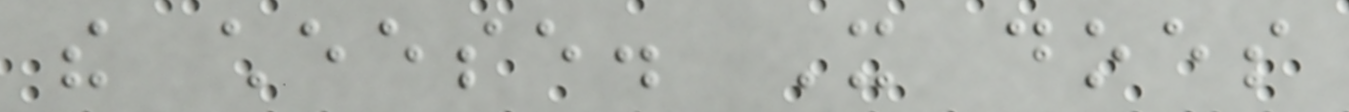the cheese. It does
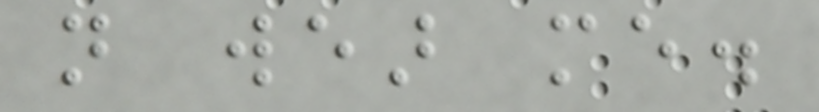not wear me.
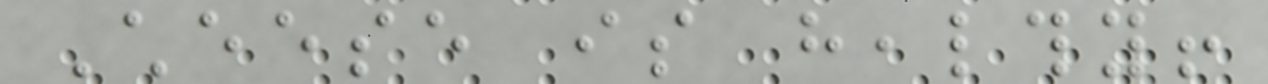Cheese is healthy!
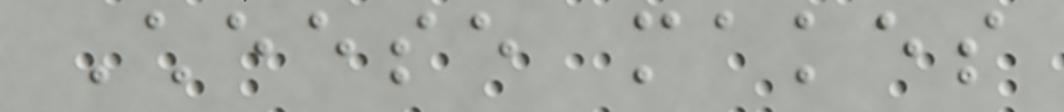Cheese makes
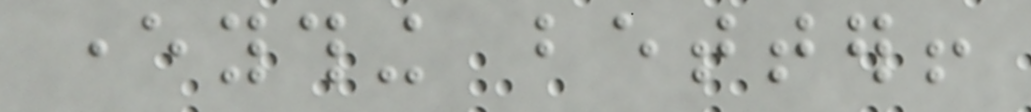everything better!
